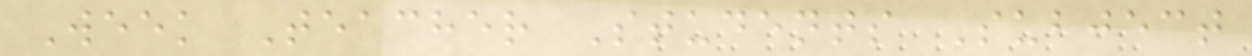Week Teacher Students Subject
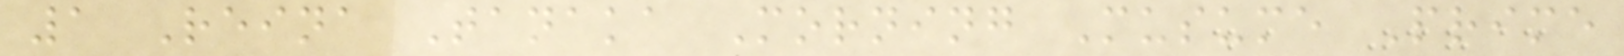1 Reina Tanaka Morning Musume Prime
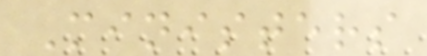Ministers
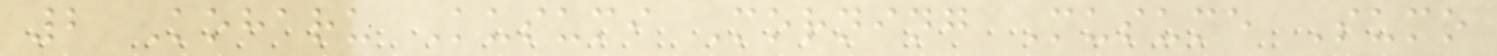2 Koharu Kusumi Morning Musume Sumo
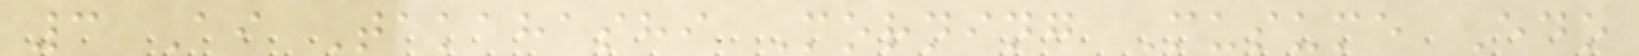3 Ai Takahashi Morning Musume Edo
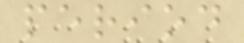period
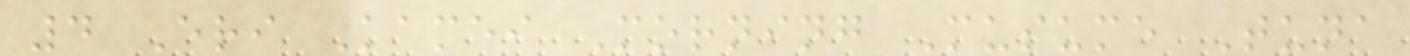4 Eri Kamei Morning Musume Tuna
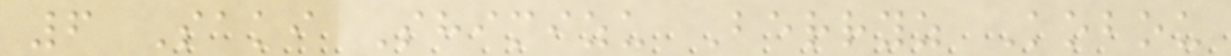6 Saki Shimizu Berryz Kobou
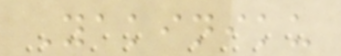Yakiniku
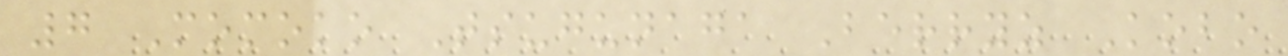7 Momoko Tsugunaga Berryz Kobo
